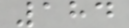184
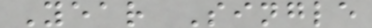Year Single
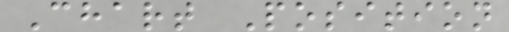Chart Position
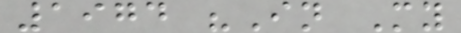1974 "In My
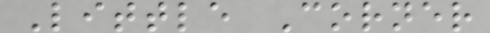Little Corner
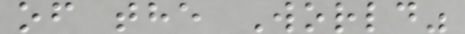of the World"
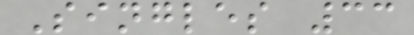Singles 33
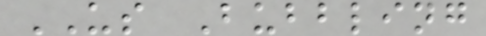US Bubbling
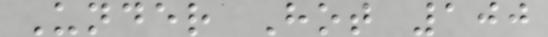Under Hot 100
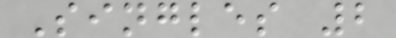Singles 2
